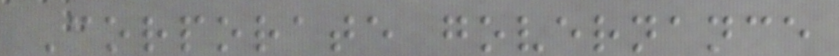Corporate governance
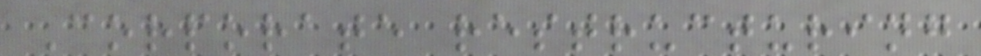Corporate restructuring
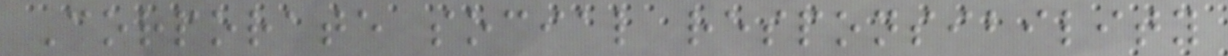Corporate social responsibility
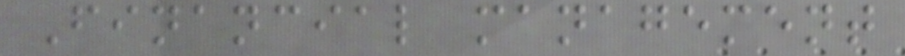Financial management
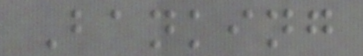Banking
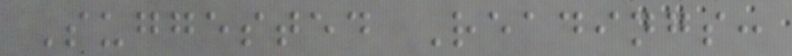Suggested Readings:
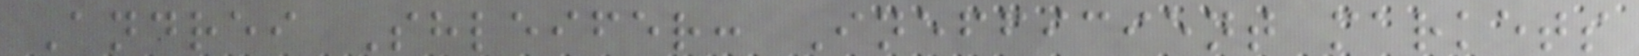Andrei Shleifer: Inefficient markets
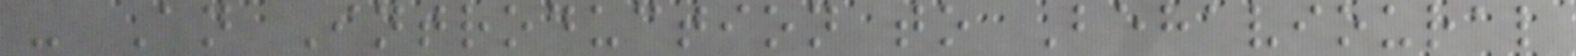- An Introduction to Behavioural
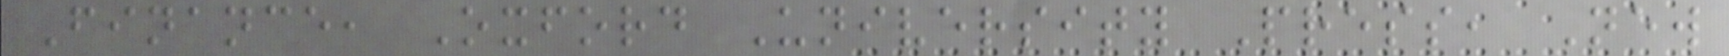Finance, Oxford University Press, New
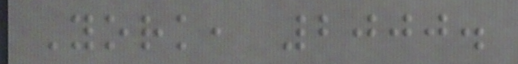York, 2000.
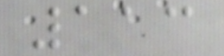113
